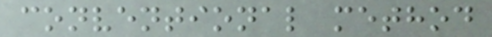conventional method
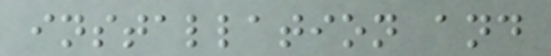installation and
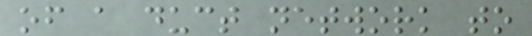of a duct network to
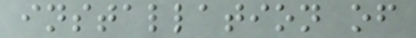installation of
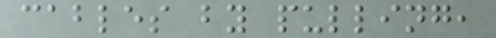cables by pulling,
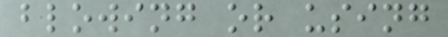blowing or using
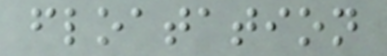floatation
